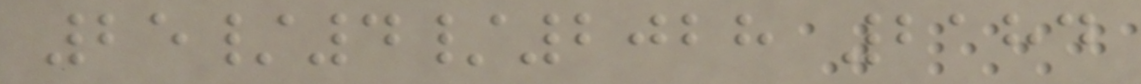25/4/2028 2184
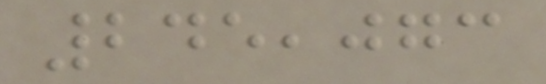245,073
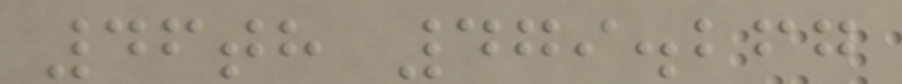46th 479.267
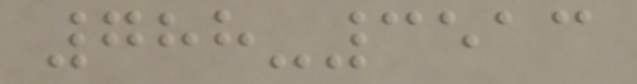788-3513
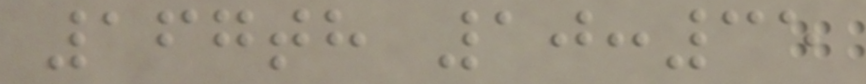167th 10:35
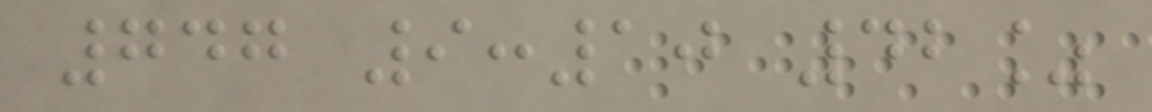747 9:10 42%
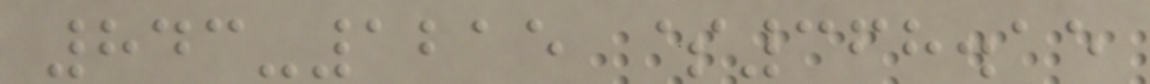843-1215 $368.15
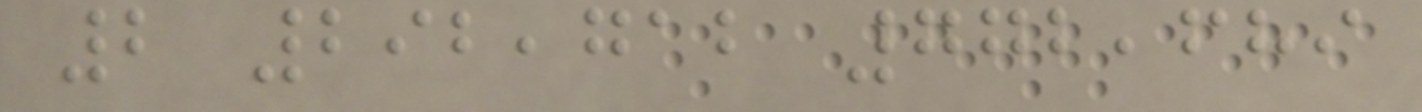2 292,712 772,689
